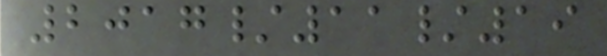2017/11/19
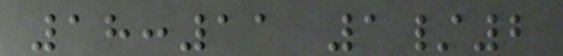18:11 1/2
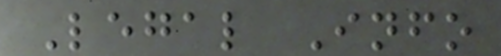Legal Info
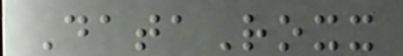DataRoxx
